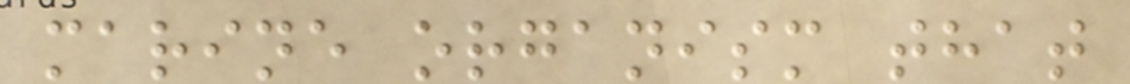marine organism that
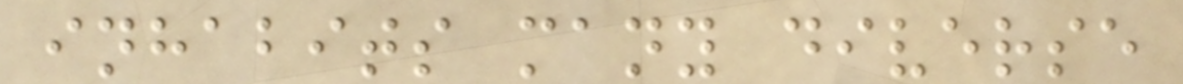inhabits many diverse
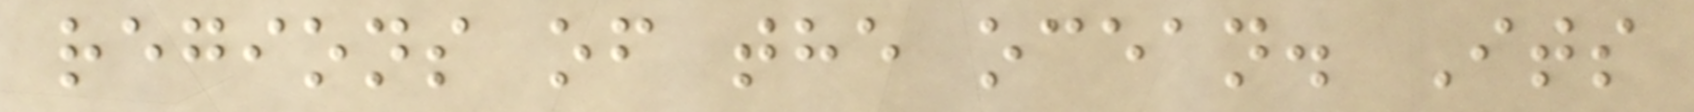regions of the ocean. Its
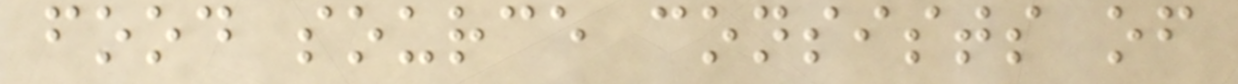food source consists of
